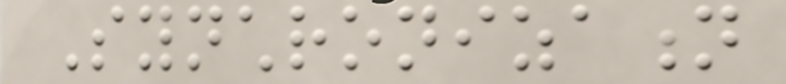Synchronization
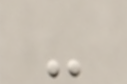-
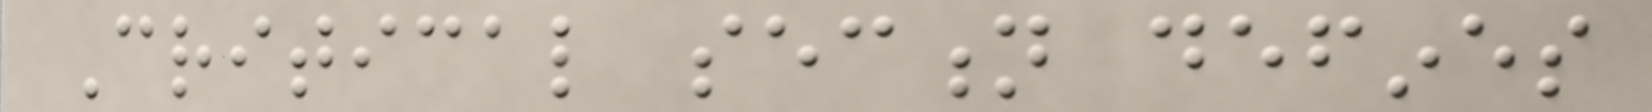Critical section defines
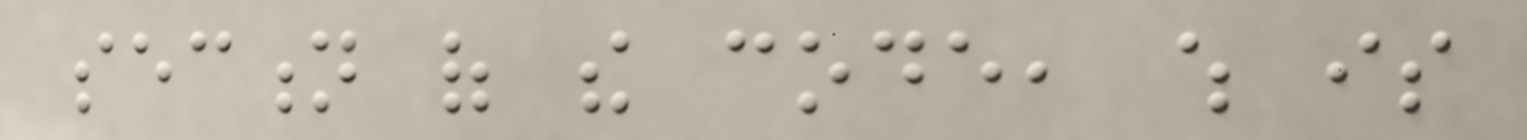section of the code, which is
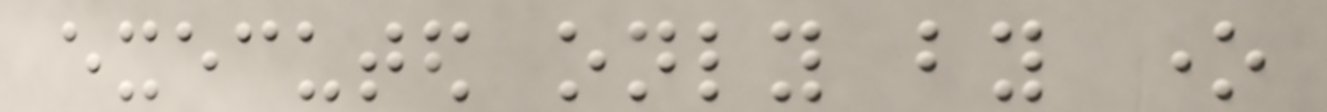executed only by one
